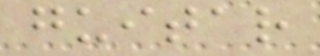guitar
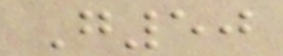G50
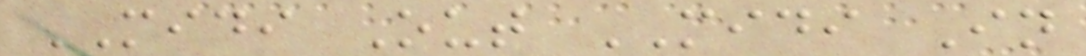MIDI Out MIDI In
